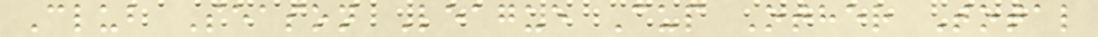Club Season League Cup Other Total
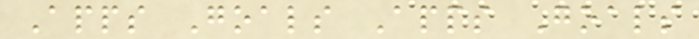Apps Goals Apps Goals
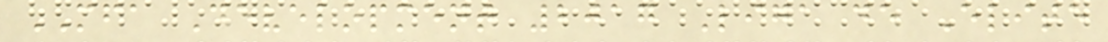MFA Development 2017 Liga de Elite
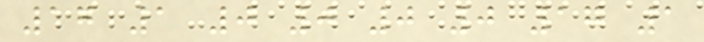17 1 0 0 0 0 17 1
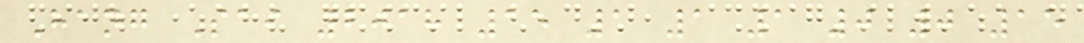Hang Sai 2018 15 1 1 1 0 0 15
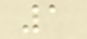1
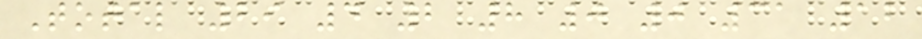Total 29 4 2 8 0 0 31 12
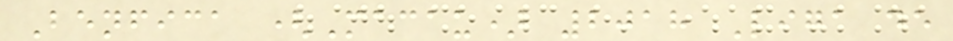Benfica (Macau) 2018 Liga de
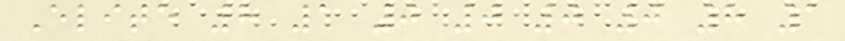Elite 8 1 0 0 0 0 8 1
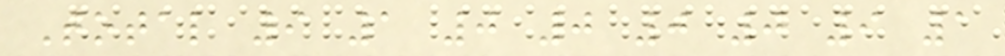Total 9 1 0 0 0 0 9 1
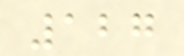127
